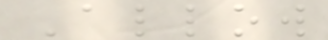Allow
